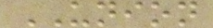UNION
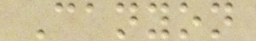Canyon
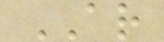AR
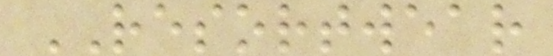RESORTWEAR
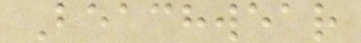Beachwear
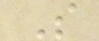S
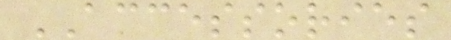ACCESSORIES
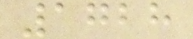1728
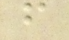f
